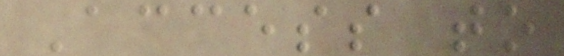Access to
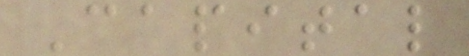Capital
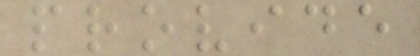provide
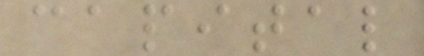capital
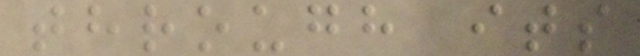through its
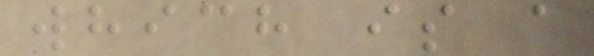which is a
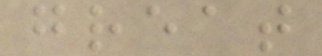great
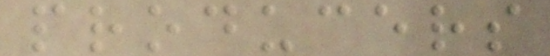producers
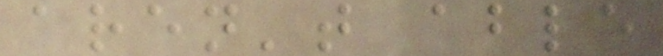aren't able
